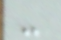-
